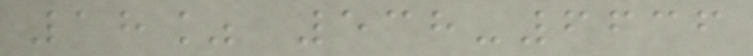18% 538-6636
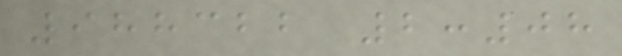988322 2:08
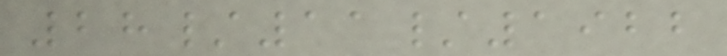28/11/1922
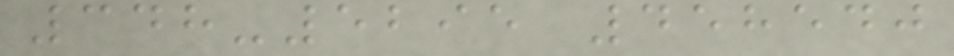348-5295 458540
